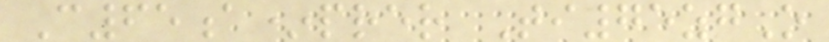C65a*prer Ti75zgO
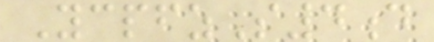YcpfzS4d
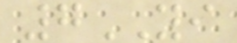7YI
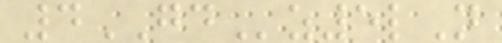4GDz5lN
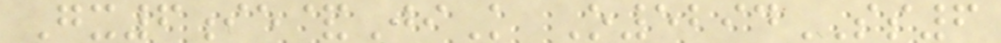Gx6ie&JiK O5294SS6
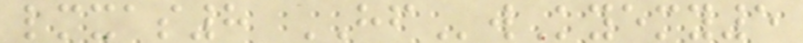lmxas8 HFwKyemy5
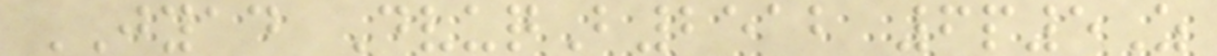JYAD DvuqB2512 6p5Z
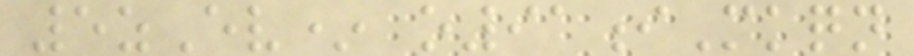5zEv* o91iMkqn
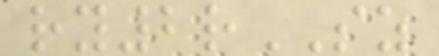ry2rSZ
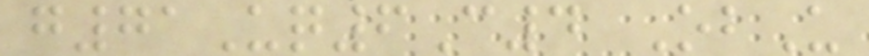g71Uq6C4 ObU
